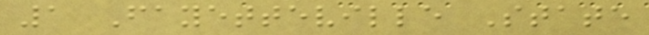1 Fayetteville State
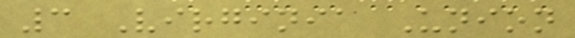3 Virginia Union
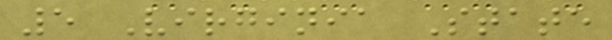5 Virginia State
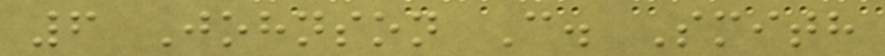6 Johnson C. Smith
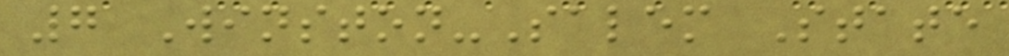7 Winston-Salem State
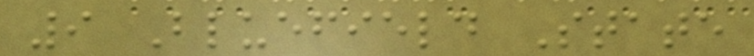9 Bluefield State
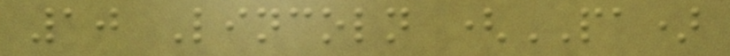10 Lincoln (PA)
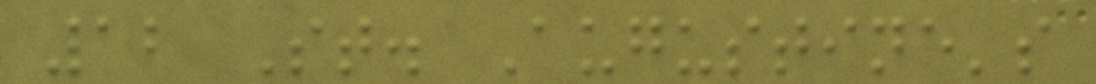12 St. Augustine's
